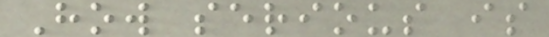How serious is
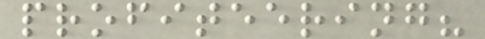profiteering?
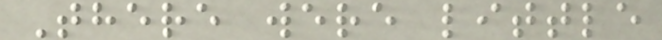There were little
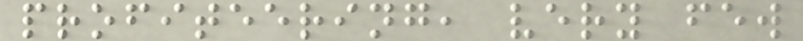profiteering, very few
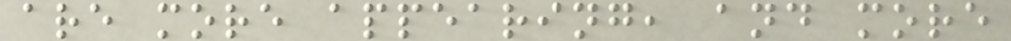are more appearing, and more
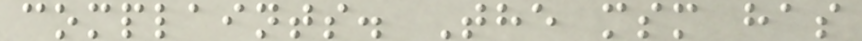complaints. The msm has
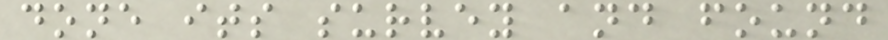done its survey and found
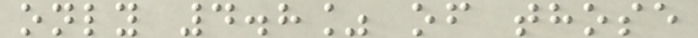only 4.8% of those
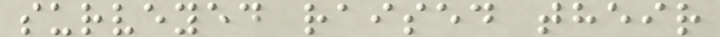surveyed raised their
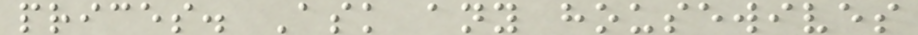prices. Ask any housewives
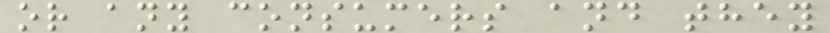or any consumers and they
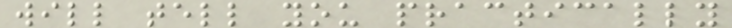will tell you practically
